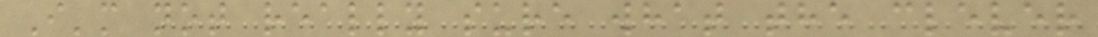I'm not really sure what the clever
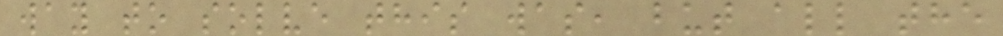way to solve this was, but all the
